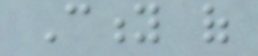City of
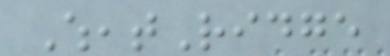WheatRidge
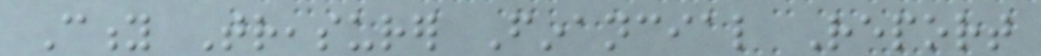City Treasurer Financial Report
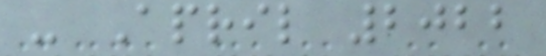- April 2022
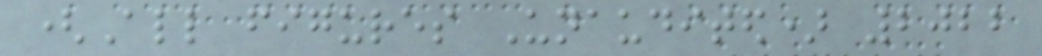(All figures Unaudited) 2022
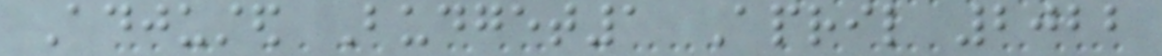Adjusted Budget1 April 2022
